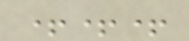+++
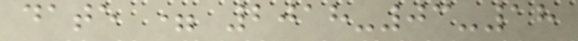date = 2018-03-18
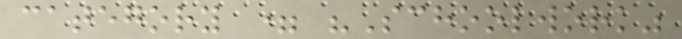category = "Schoolwork"
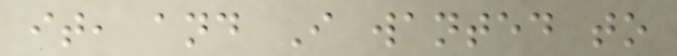it, and I wanted to
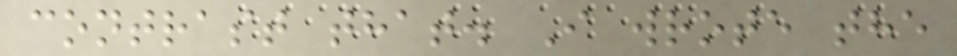contrast that. I wrote the
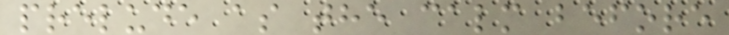prelude as the calm before
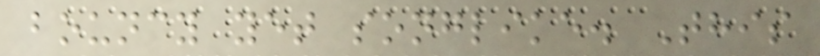bouncy yet songlike. This
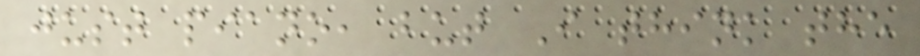just piano, but I think the
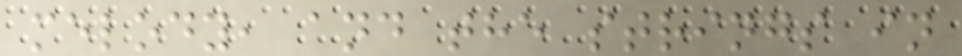melody, and the strings in
